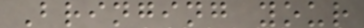Bringing your
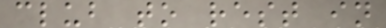club to rest in
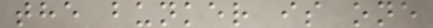the bunker is one
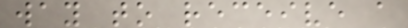way to receive a
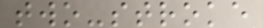two-stroke
